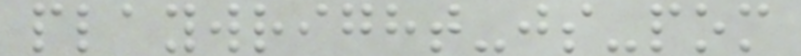playwright-js-pom
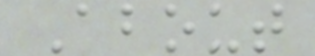About
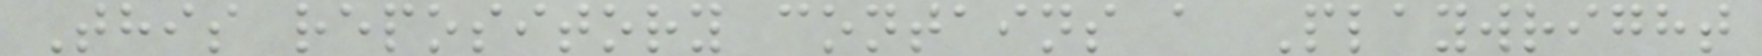This repository contains a Playwright
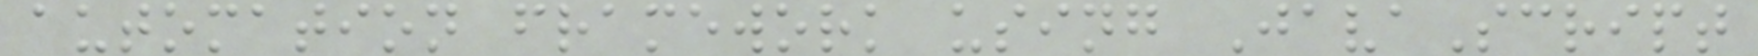automation framework using JavaScript
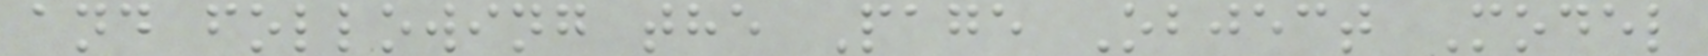and following the Page Object Model
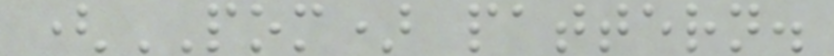(POM) pattern.
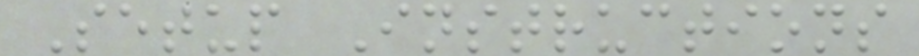Setup Instructions
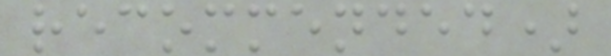recommended)
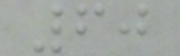60
